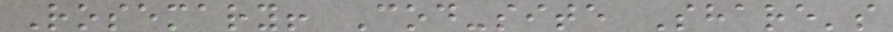Rosemary! Cod-site Share's
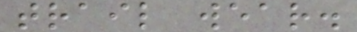trail wear.
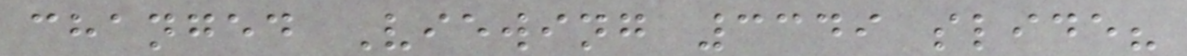changed Viewing 3349 slide?
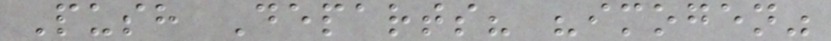Push Departs? "imogen"
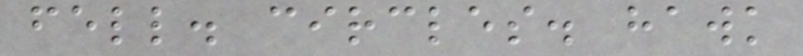fell. circles. hawk
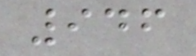946
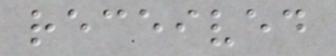received
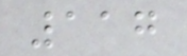117
